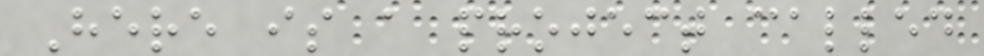Here is a project called
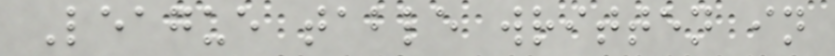League table written in
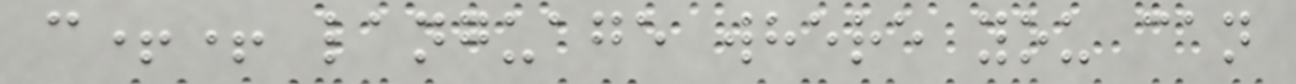c++ language where you can
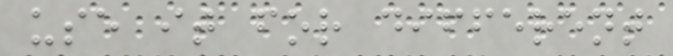use it for different
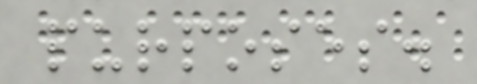purposes.
